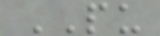PU
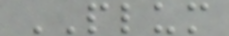PLUM
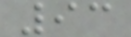93
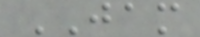JAM
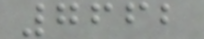7662
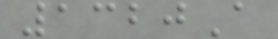1320A
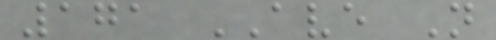171 AVE N
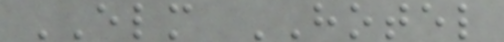ELM HOTEL
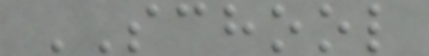SCHOOL
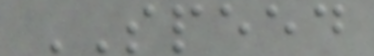SPEED
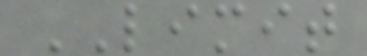LIMIT
